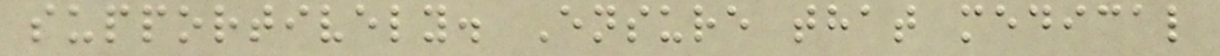supportively. Ensure that medical
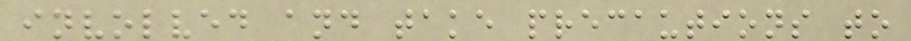involved and take precautions to
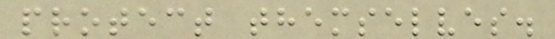protect themselves.
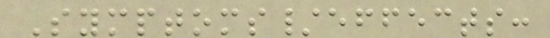Symptoms/effects:
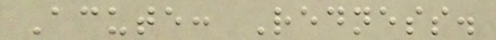Acute: Redness.
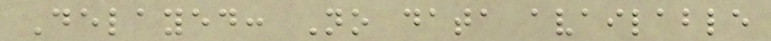Delayed: No data available
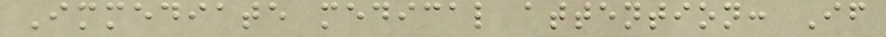Immediate medical attention: If
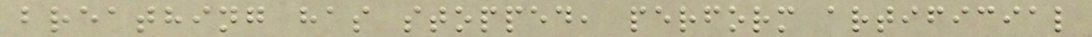breathing has stopped, perform artificial
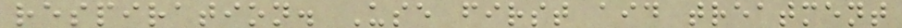respiration. Use first aid treatment
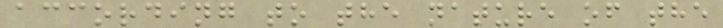according to the nature of the
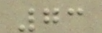73
